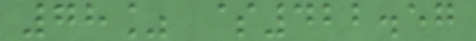78% $422.57
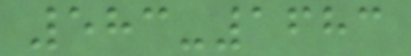583-1683
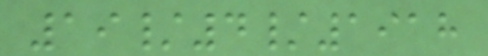19/4/1918
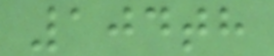104th
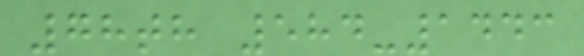78th 584-1443
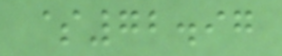$72.97
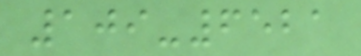109-6521
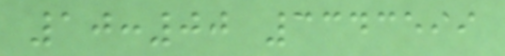10:00 3343599
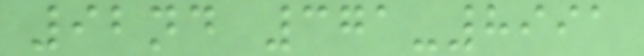92nd 371-8991
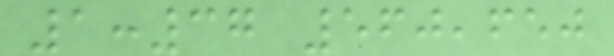1:37 560,650
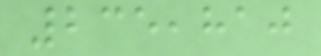235,810
